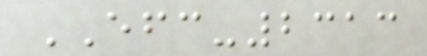EFC-2313
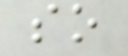so
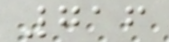716
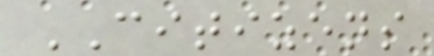CITIZENS
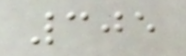305
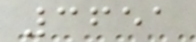3651
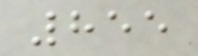855
